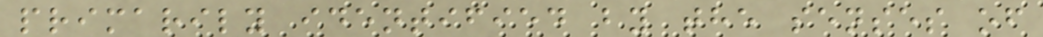primarily identified by the senses of
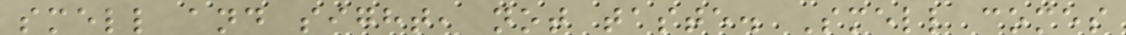smell and sight, not taste. Smell comes
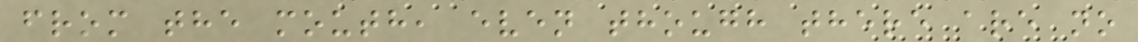from the mouth, even though there are no
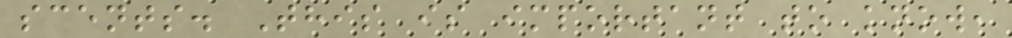scents. This is important to know,
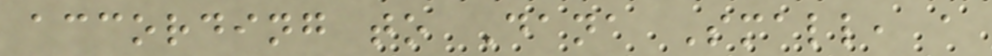according to Dana Small, a
